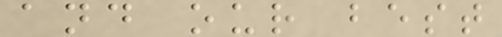and our best
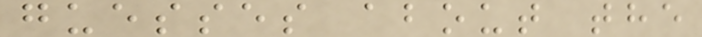guesses about the
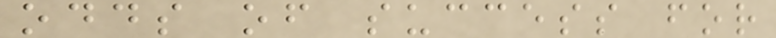odds of success for
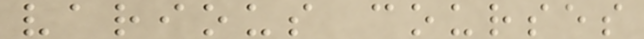various courses
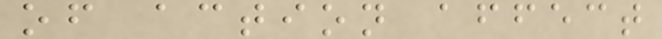of action affect
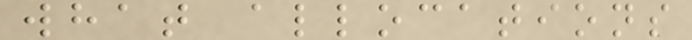what allocations
